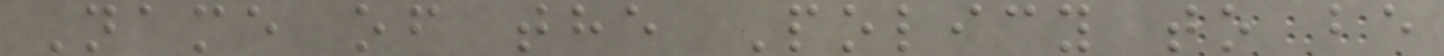Name of the Policy to be
